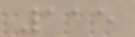115
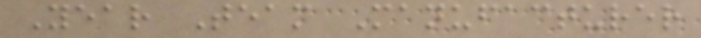Year Team Manufacturer
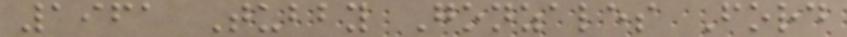1961 Tubby Gonzales Ford
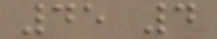45 4
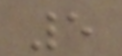5
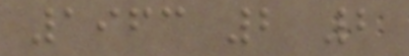1963 2 2
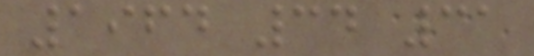1964 34 31
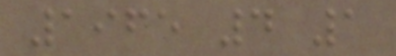1965 4 1
